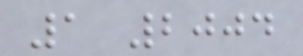1 2004
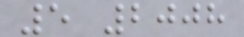5 2008
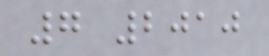7 2010
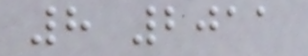8 2011
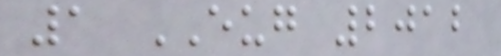1 EUG 2012
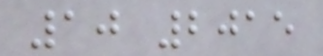10 2015
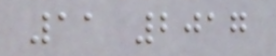11 2017
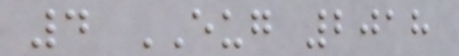4 EUG 2018
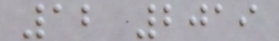12 2019
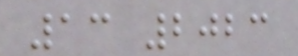13 2023
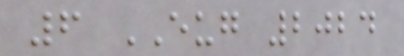6 EUG 2024
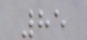85
